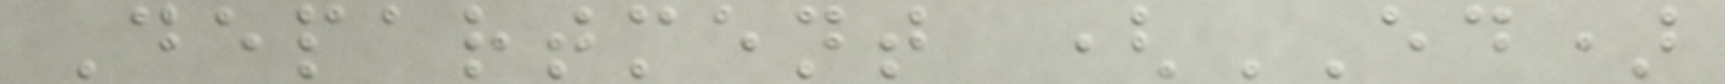Department (ED)
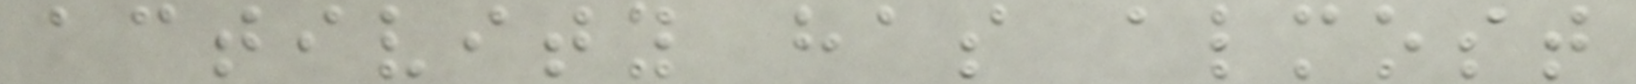activity has almost
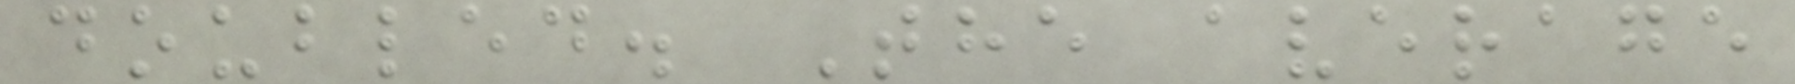doubled. The average
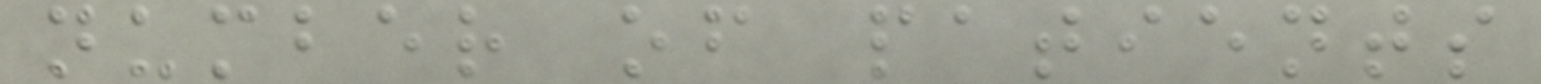number of patients
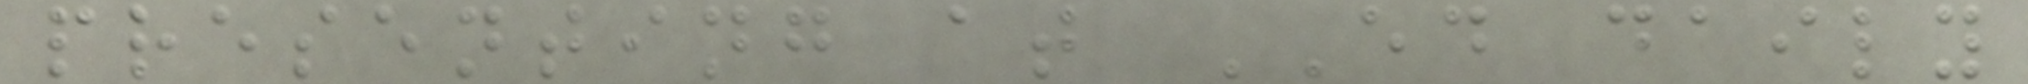presenting at ED daily
